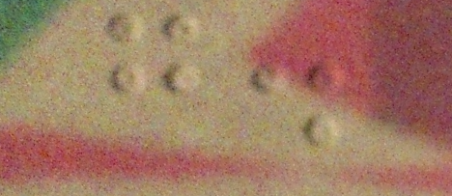g.
